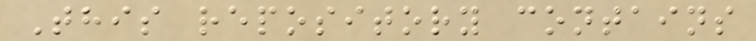This repository contains
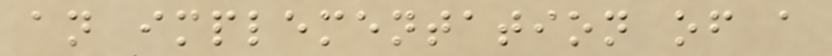an implementation of a
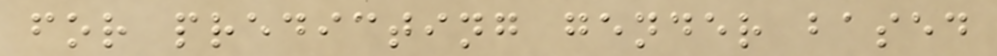for predicting gender based
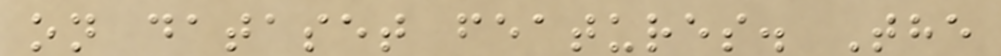on dataset features. The
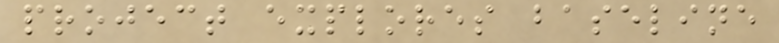project explores baseline
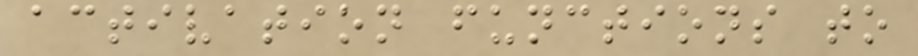activation functions to
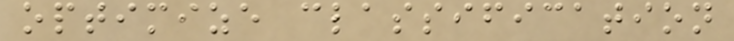optimize classification
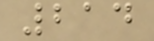214
